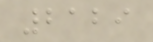2129
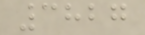3827
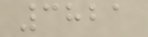3821
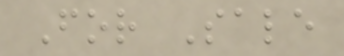For Sale
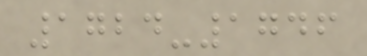1724-1746
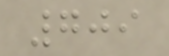709
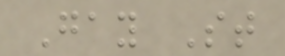Gay St
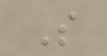S
